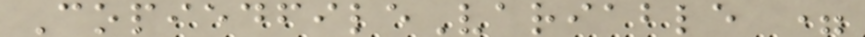CopiedfileVariable =
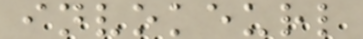invokeurl
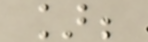];
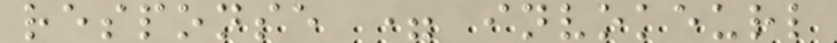response = invokeurl
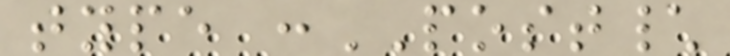type :POST\
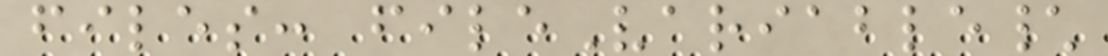files: fileVariable\
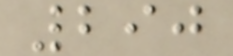290
